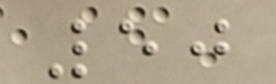50
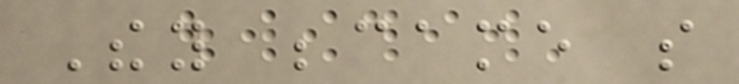They became so
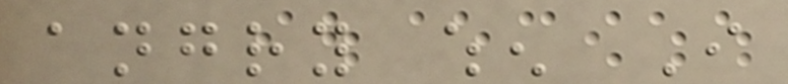angry when I
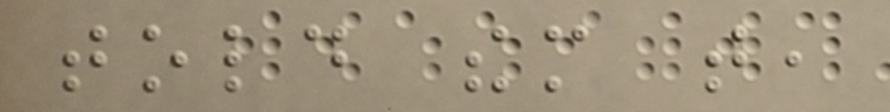told them that,
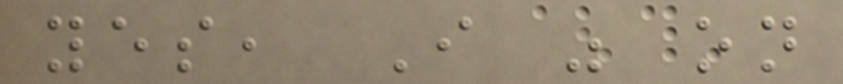yes, I was on
